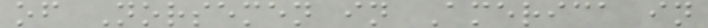of Norsemen in America in
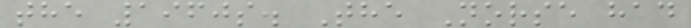the 1960s. The Norse had
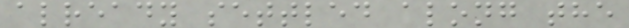already settled along the
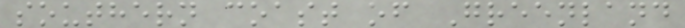southern coast of Greenland
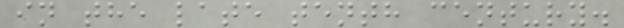in the late tenth century.
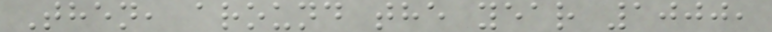Then, around the year 1000,
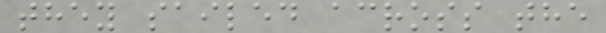they sailed across the
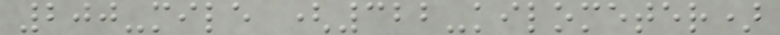200-mile (322-kilometer)
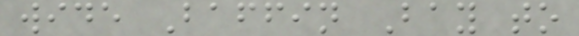wide Baffin Bay to
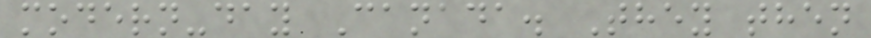modern-day Canada. They then
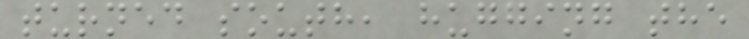turned south, hugging the
